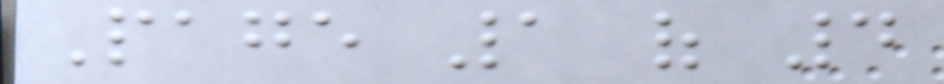Page 1 of 4
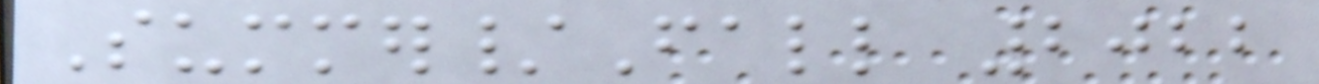Summer/Fall 2022
